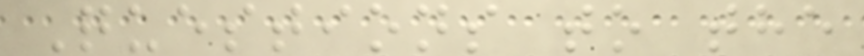Questions to the
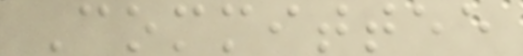Committee
